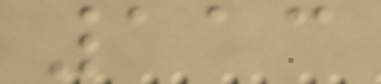113
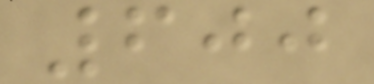600
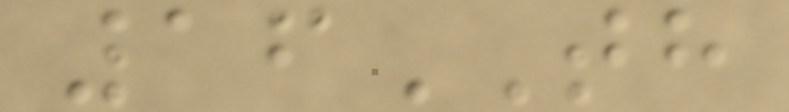16TH
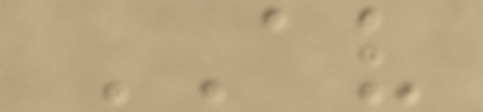AV
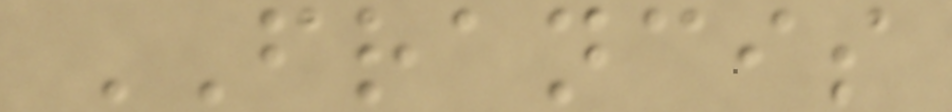FRANCIS
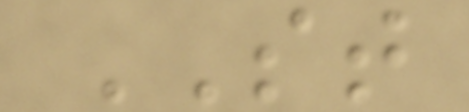ST
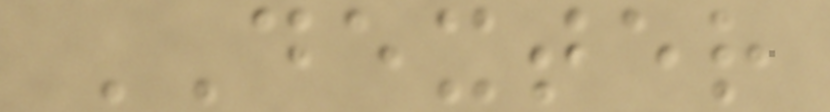DEXTER
